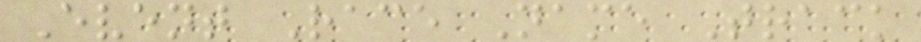Event Race Name Track
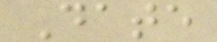Date
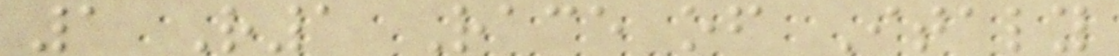1 R1 Race of Italy
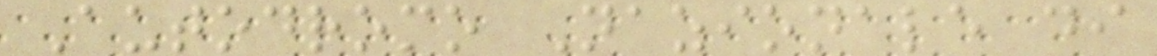Autodromo Nazionale di
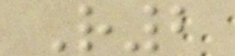R2
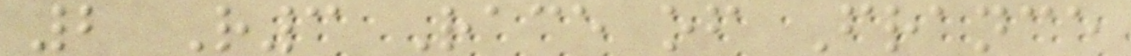2 R3 Race of France
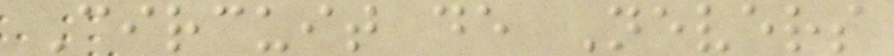Circuit de Nevers
